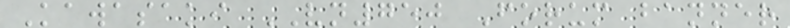Kawasaki VN750 Forum banner
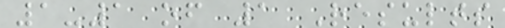1-1 of 1 Results
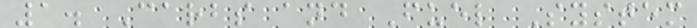1. Carbs and Fuel System
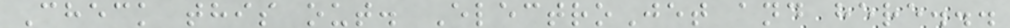Check this out. ElectroJet and here...
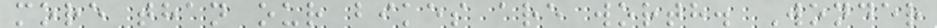more than our bikes are worth. Wonder
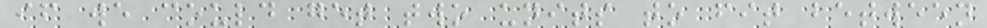if we could get two units to fit between
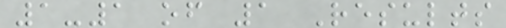1-1 of 1 Results
